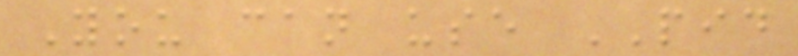You can use PID
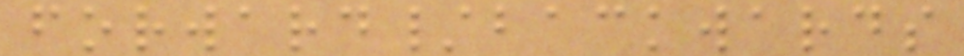forward/backwards
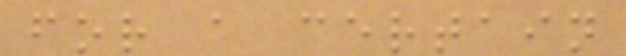for a certain
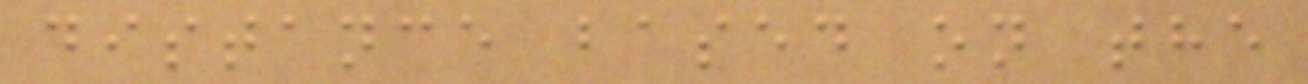distance based on the
